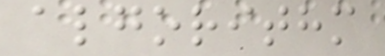algorithm
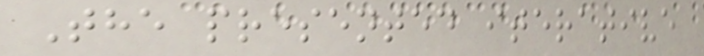The presented iterative
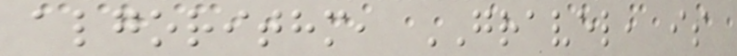algorithm, GRAVEL, is
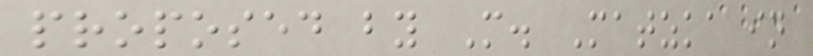proposed by M. Matzka in
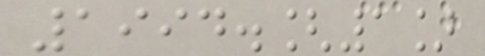1994.[1]
